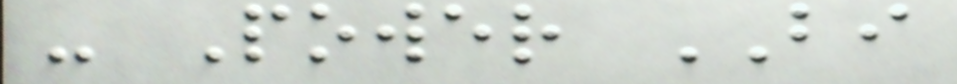- Power BI
